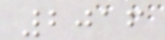2016
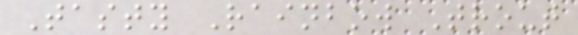Tasty Rainbow Trout
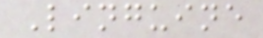Linguine
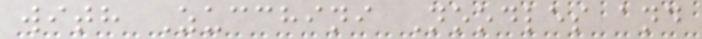with Zucchini Noodles and
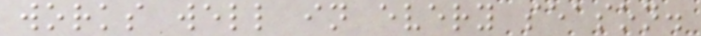works well in every season.
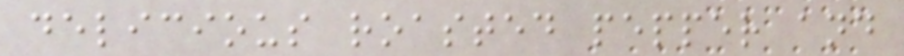delicious roasted pepper and
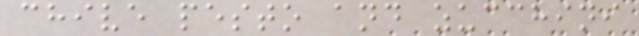chive pesto and zucchini
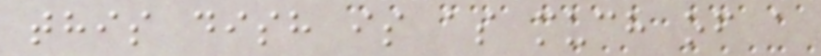this dish is as much of a
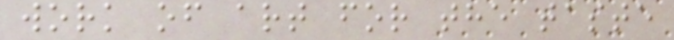work of art for the taste
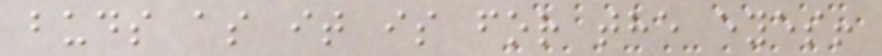buds as it is for the eyes!
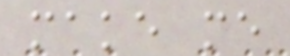make me
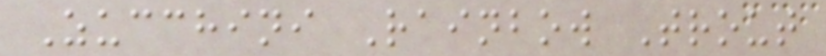Zucchini Rainbow Trout
